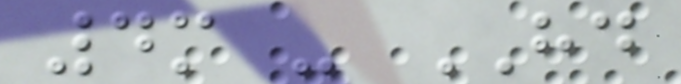4m - HD
